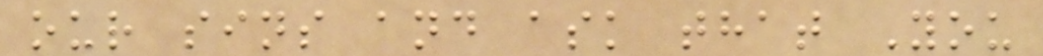our sins and ask that You
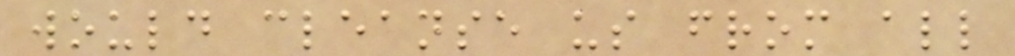would cleanse us from all
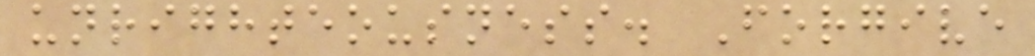unrighteousness. Forgive
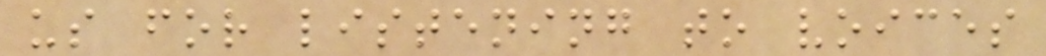us for listening to voices
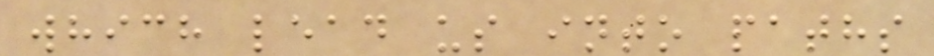which lead us into paths
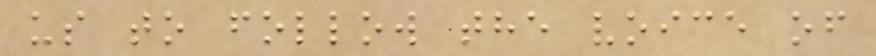us to follow the voice of
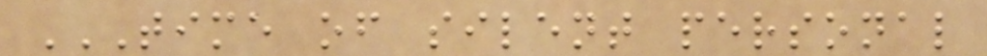TIME OF SILENT PERSONAL
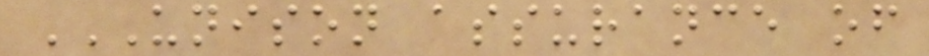UNISON ASSURANCE OF
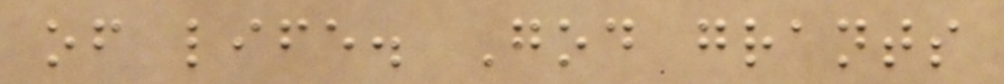of life. God grants
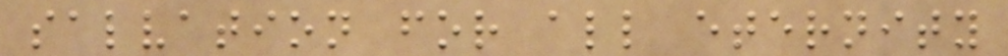salvation for all eternity
